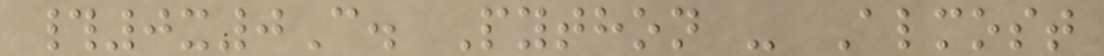#0x0C. Python - Almost
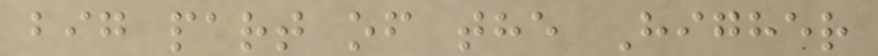big part of the Higher
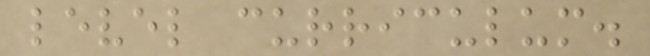level curriculum.
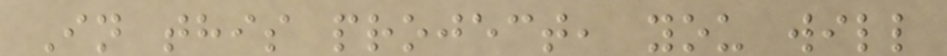In this project, you will
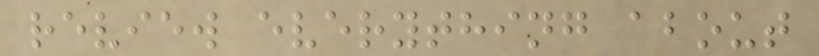review everything about
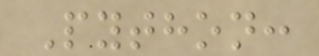Python:
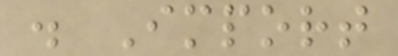. Import
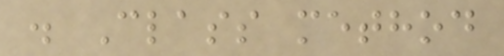. Class method
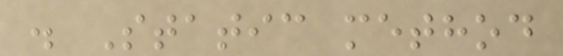. Static method
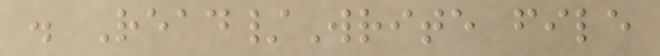. Read/Write file
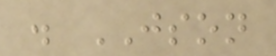. JSON
